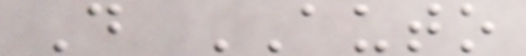D AUTO
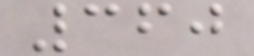360
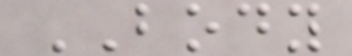BODY
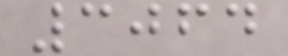3064
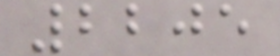2205
